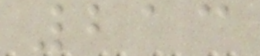213
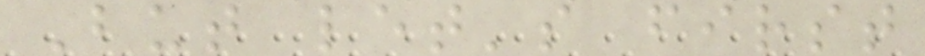But let's first
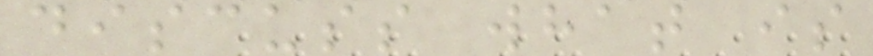discuss what is
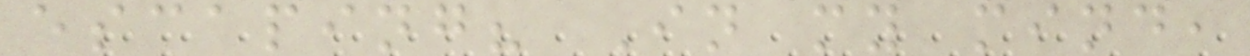escaping? In my mind,
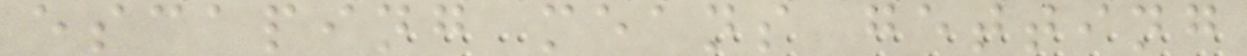escaping means getting
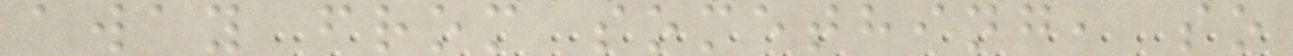away from something, so
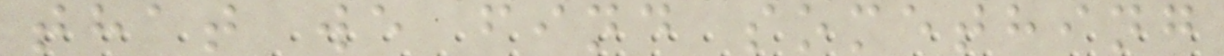that we find something
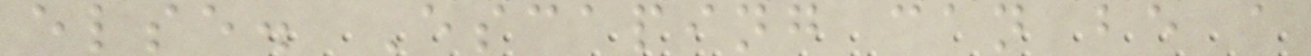else. Escaping can be a
